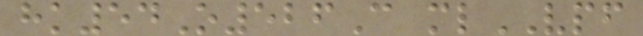hk54O526C mlVPF
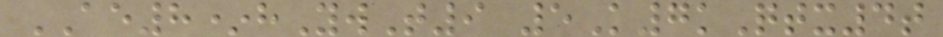AE8*hYwT9 5K7kQtx4t
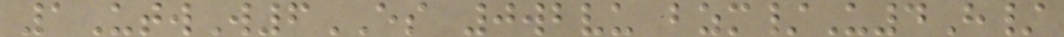1UtwW6ES 0wbvu bzm/U4H/
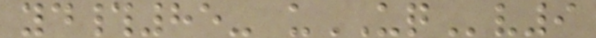yd#85- uUQv9
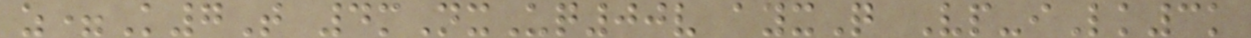z=K7T 4mNxUq00v ayxQ Vp-iLk3k
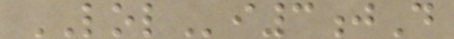LOLi3jD
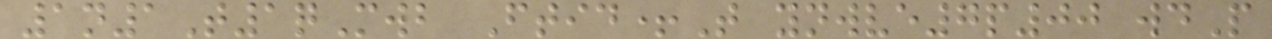1n1T1qMwb Ftid+T ynwve7p00 wdP
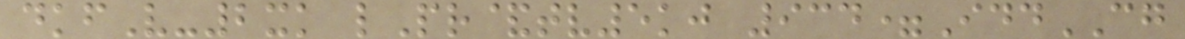dkfV-2xk lPr&tv5kj 934=IddCG
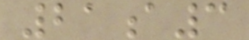21a3
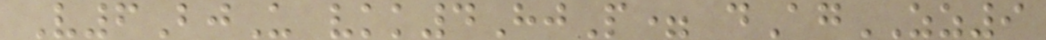V6BjU vkk4HjP= dAgZZ9
